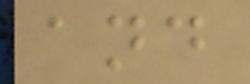and
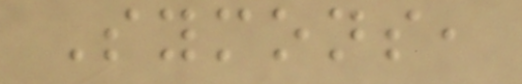Symons,
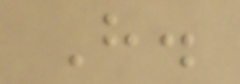H.
